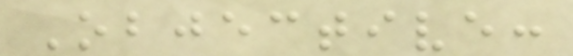Objective:
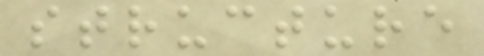structure
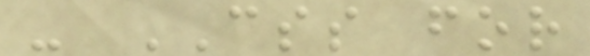- CSS for
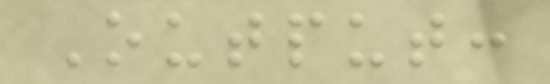Output:
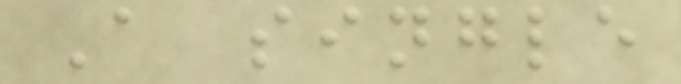A single
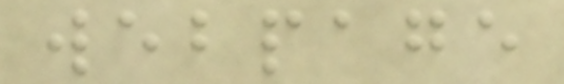webpage
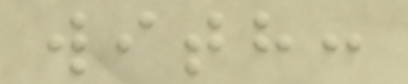with:
